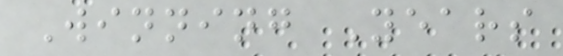Winning Years
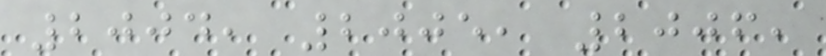2004, 2005, 2006,
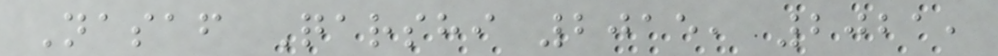Nasaf Qarshi 2015, 2021,
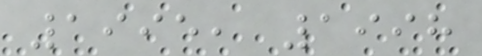1995, 1998
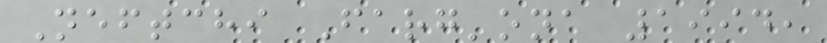Neftchi Farg'ona 1994,
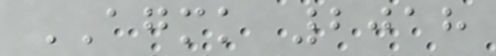AGMK 2018
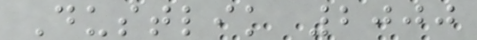Dustlik 2000
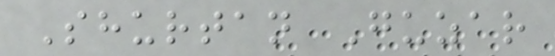Shurtan Guzar
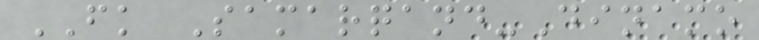FK Samarqand-Dinamo
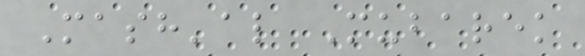Mash'al Mubarek
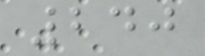240
